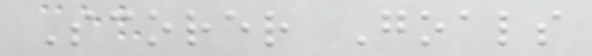Scorer Goals
